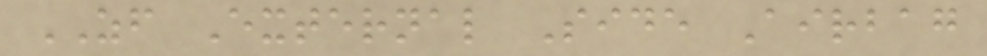ZF External Side Airbag
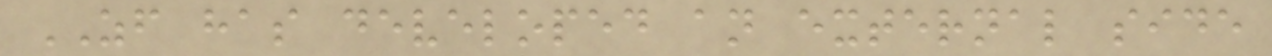ZF has developed an external side
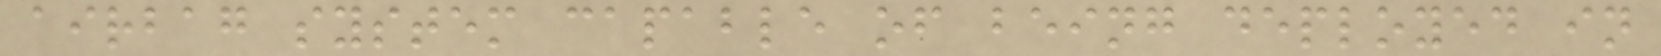airbag system capable of being deployed in
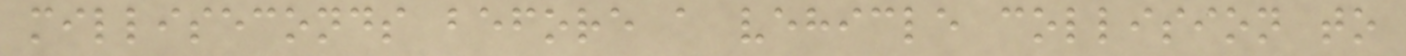milliseconds before a vehicle collision to
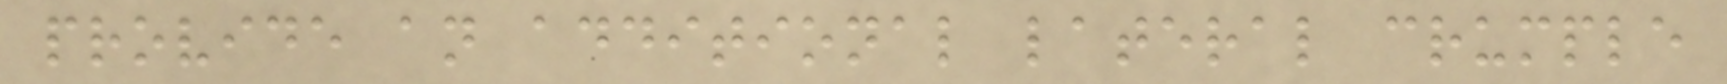provide an additional lateral crumple
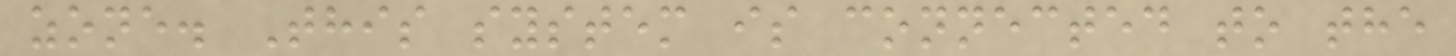zone. This system is connected to the
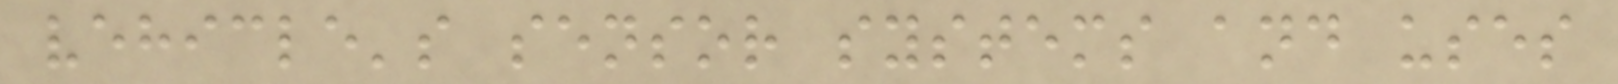vehicle's sensor systems and uses
